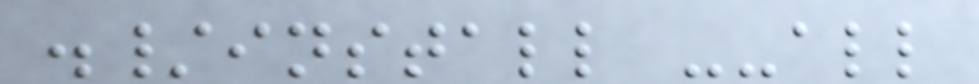./install --all
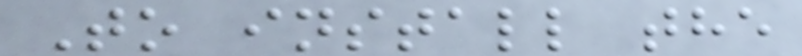To install the
